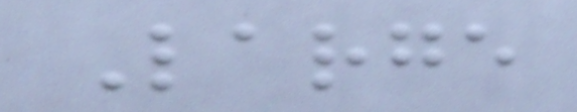Large
